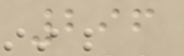296
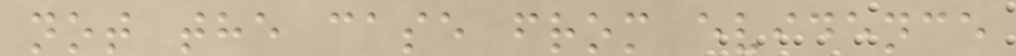not the case from evidence
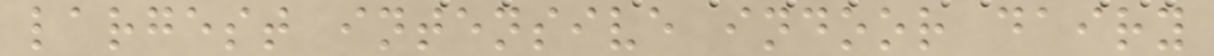largest intensive indoor dairy
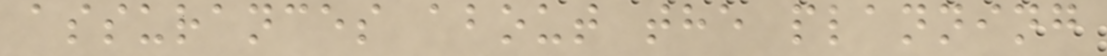assurances about the planning
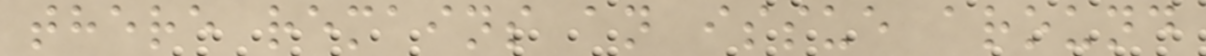there remains an issue around
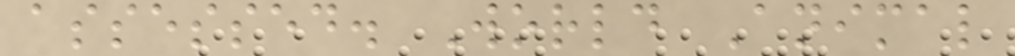assessed. World Animal
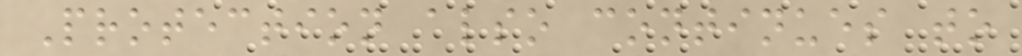Protection also continues to
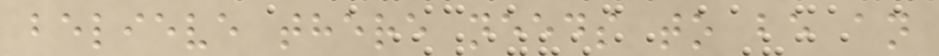believe there needs to be an
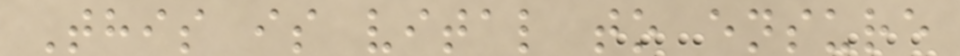This is vital to ensure
